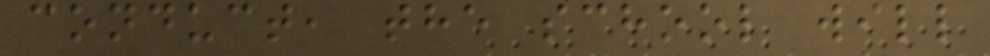conduct, the school will
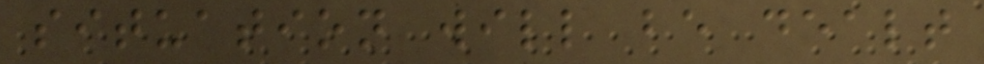situation will be dealt
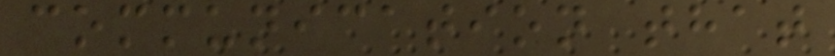communication that
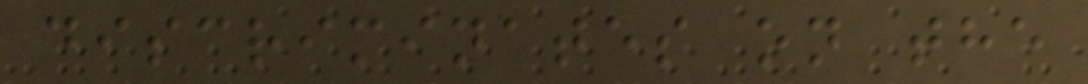discriminates on the
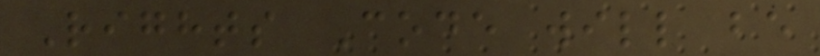Rights Code will be
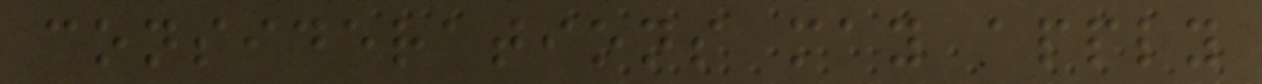considerations may apply
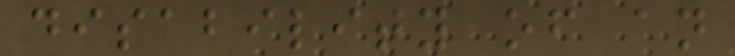disability of an
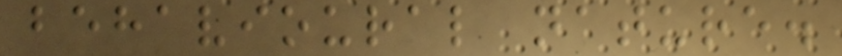behavioural nature.
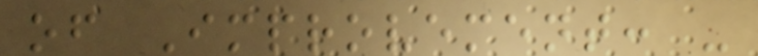of Improvement: -
